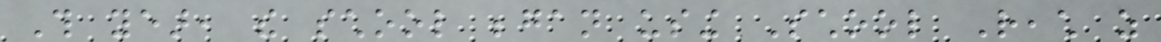This year, the school began using School Reach as
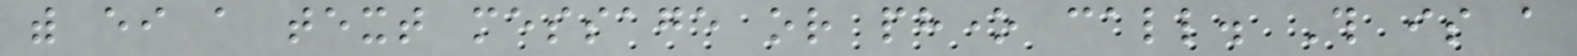with either a text message or phone call. This is a
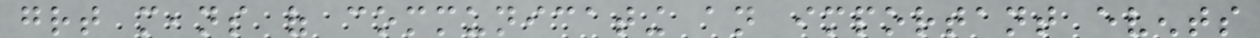great means of communicating an important events
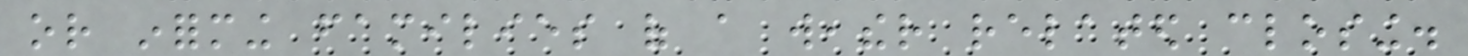or informing families of a weather related closing.
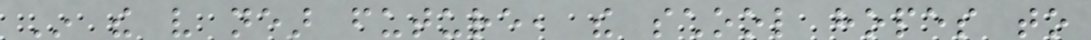In the very near future, the school hopes to
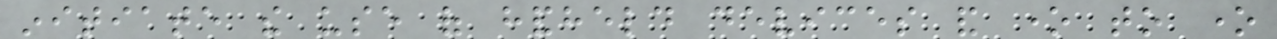initiate the use of handheld devices and one to one
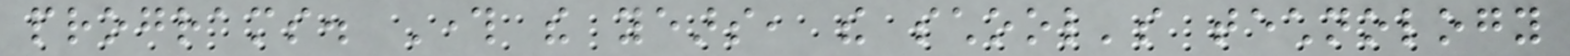programs. Through the years, the school's technology
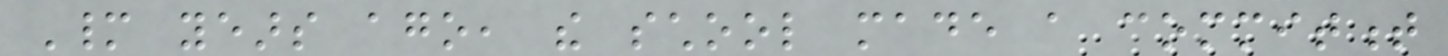Many years ago, the school made a commitment
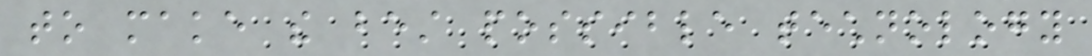to make the best possible technology
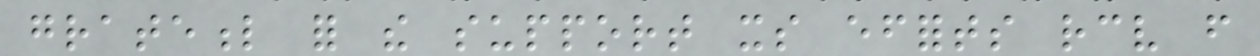grateful for the support its efforts receive from
